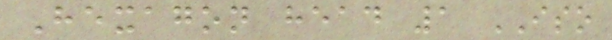Hexagon head 1 ISO
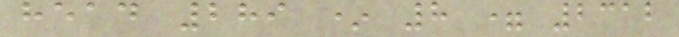head 289 * 8 = 2312
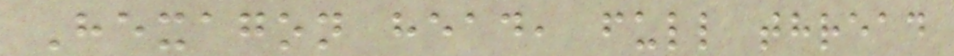Hexagon head, full thread
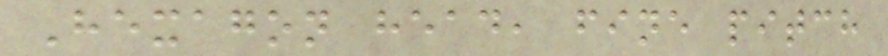Hexagon head, fine pitch
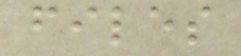files
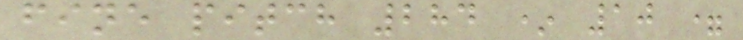fine pitch 284 * 10 =
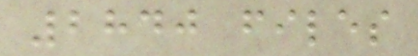2840 files
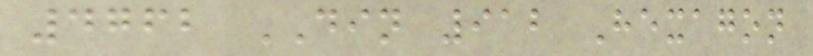4762 DIN 912 Hexagon
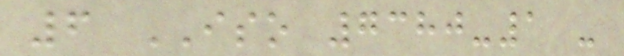6 ISO 7380-1 -
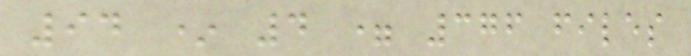94 * 4 = 376 files
